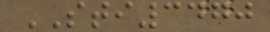STI3470
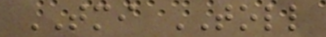TMI TOLL
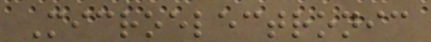Microelectronic
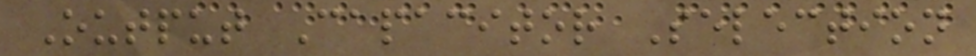Output Capacitor Selection
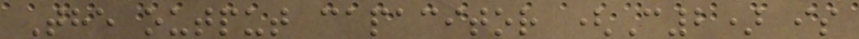The output capacitor (C2) is
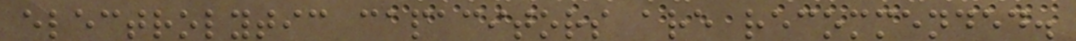electrolytic capacitors are recommended.
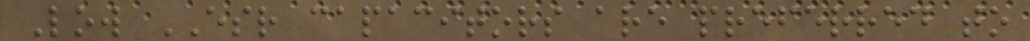Low ESR capacitors are preferred to
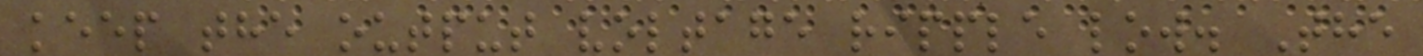keep the output voltage ripple low. The
